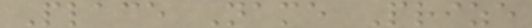Place Name Prize
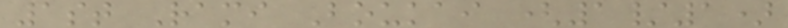1st Rami Boukai (1/1)
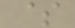$
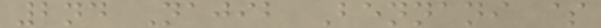2nd Najib Bennani $
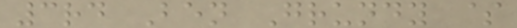3rd Ben Grundy $
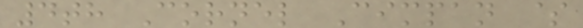4th Cornel Cimpan $
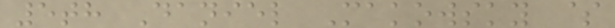5th Daniel Makowsky $
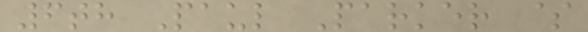6th Paul Parker $
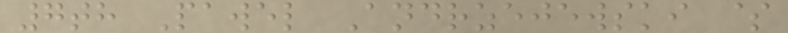7th Pawel Andrzejewski $
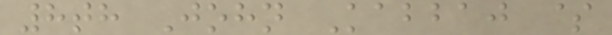8th John Kabbaj $
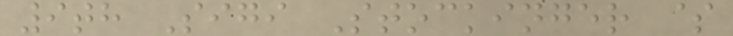9th Sigi Stockinger $
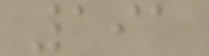191
